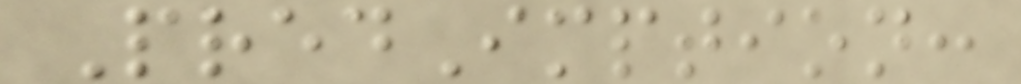PredImption:
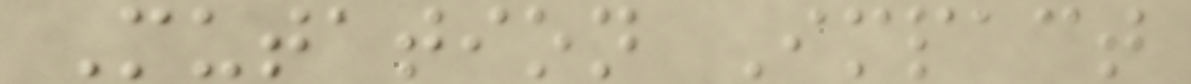Mutation Impact
